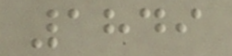1849
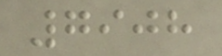7908
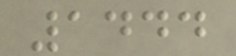1444
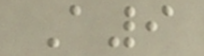A9
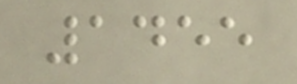1455
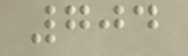704
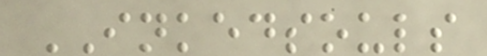INKEDSOULS
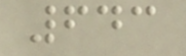643
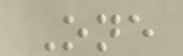One
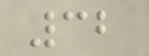32
